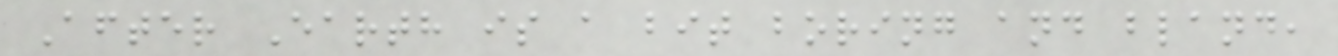After Earth is a bit boring and bland,
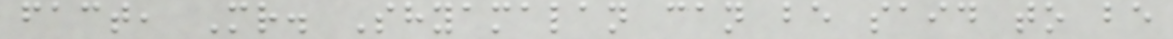fact, Mr. Shyamalan can be said to be
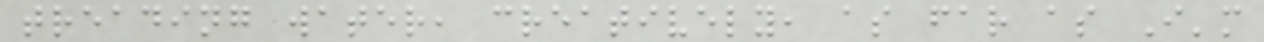treading water, creatively, as far as I'm
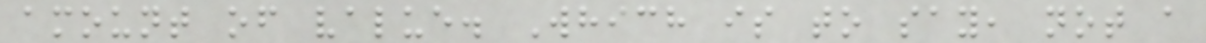amount of value. Which is to say, not a
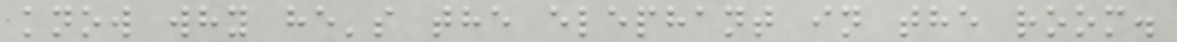know why he's the elephant in the room.
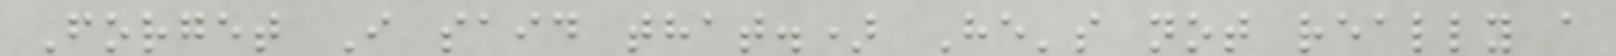Forget I said that.) He's not really a
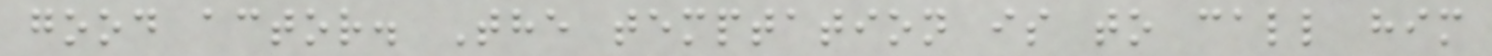good actor. The temptation is to call him
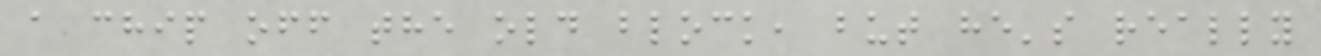a chip off the old block, but he's really
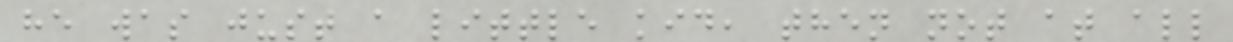he was just a little kid, then not at all
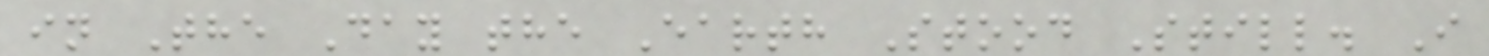in The Day the Earth Stood Still. I
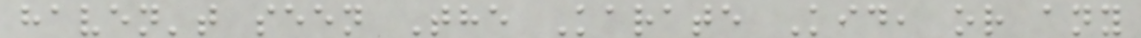haven't seen The Karate Kid, or any
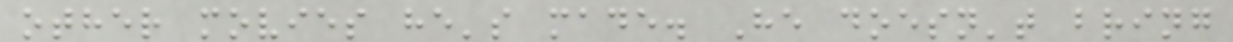other movies he's made. He doesn't bring
